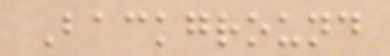Background
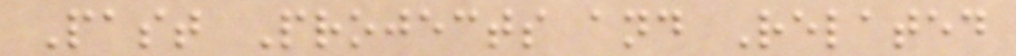Past Projects and Related
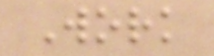Work
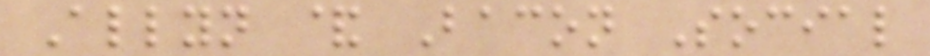Allyn & Bacon Social
